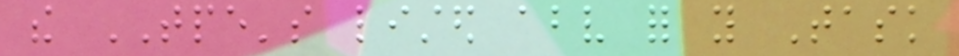the TPE's listed above for you Task
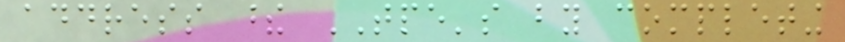address these TPE's by completing
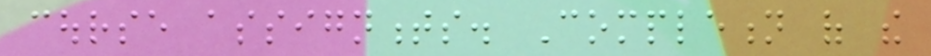course assignments. Completion of the
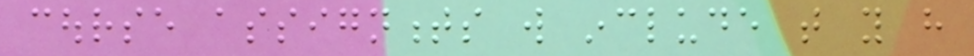course assignments will include that you have
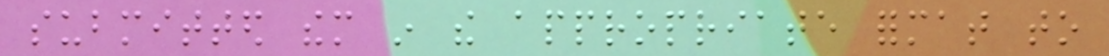submitted them in the appropriate format to
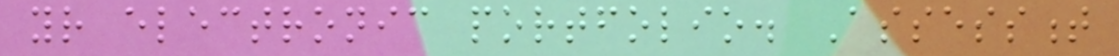your electronic portfolio. Assessment
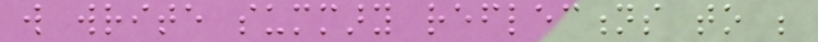will write summary reflections to be
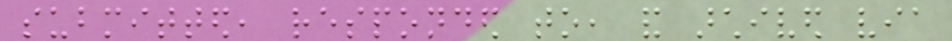submitted, responded to, and archived via
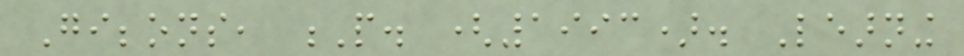Gibbons, P. (1993). Learning
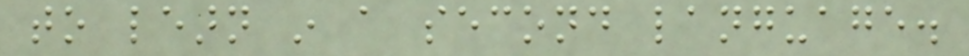to learn in a second language.
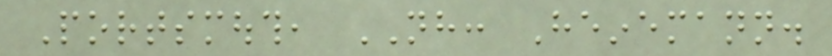Portsmouth, NH: Heinemann.
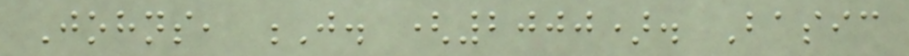Johns, J. (2000). Basic
